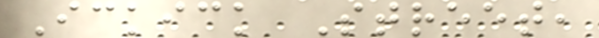Ickick Street,
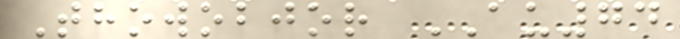Thowobjor AU74
